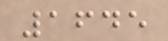1645
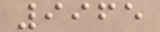9965
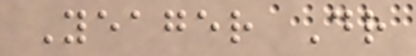Yeager Dr
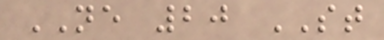NE 20 ST
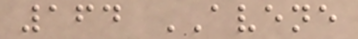164 AVENE
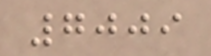7009
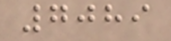7089
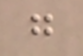g
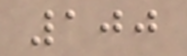100
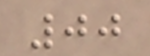00
